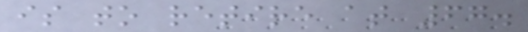is to retire at 67.
